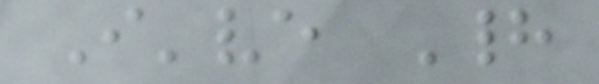I've Had
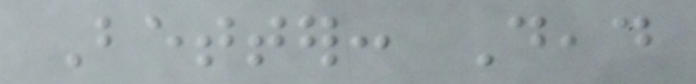Better: Dead
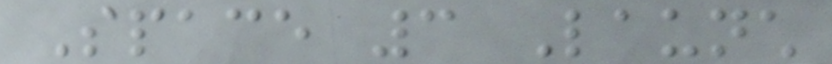Space 3 Launch
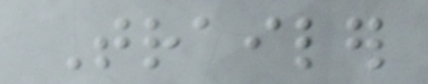Trailer
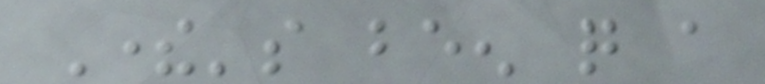There's been quite a
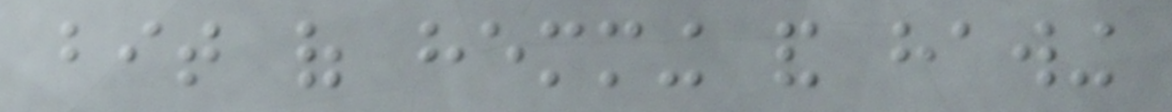bit of hemming and hawing
